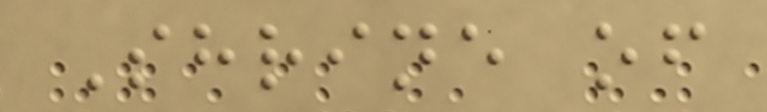Shrine of
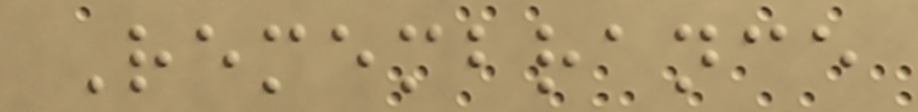Remembrance
